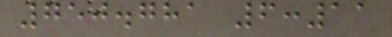750.781 6:11
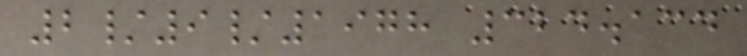2/9/1978 324.134
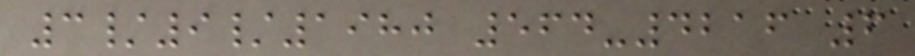3/9/1980 564-4216 6
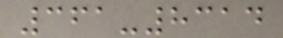361-8314
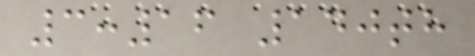3:16 140th
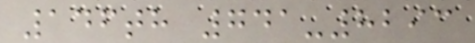146th 741-8293
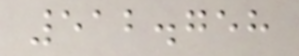512.758
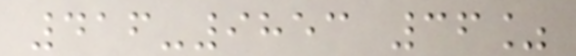416-9853 36%
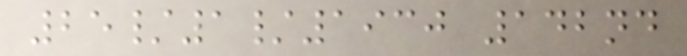25/1/1930 142nd
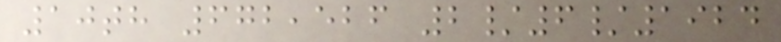10th 672,526 2/6/1924
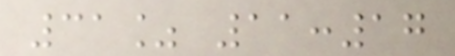31% 11:17
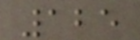125
